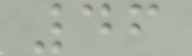46
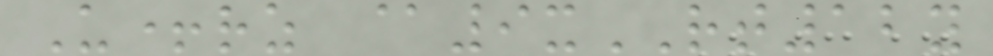U+rz @9xRT12y
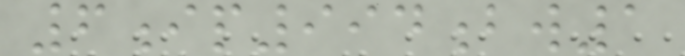6ip994bw1
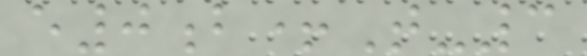e0b+T-3
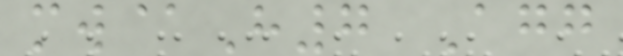mw@H7 Agg
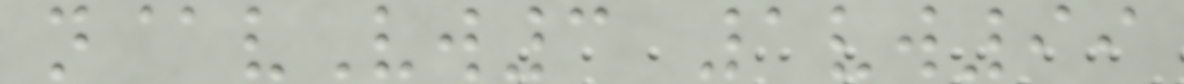n@vVw3 1vw99
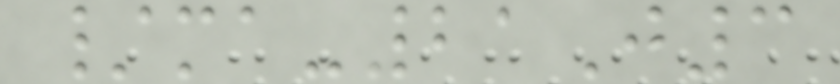/ma-21J3
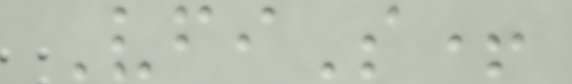VfiS+
